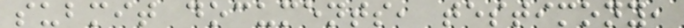submit documents, testimony,
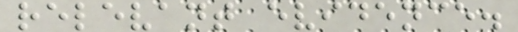relevant evidence.
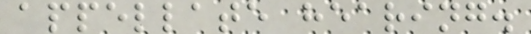appellate hearing.
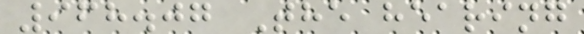968.07 The hearing
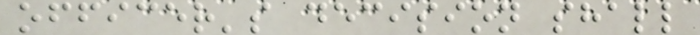officer's decision shall
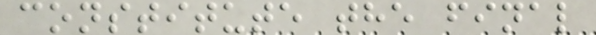constitute the final
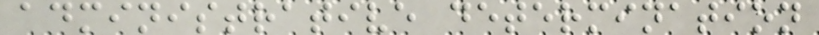administrative determination
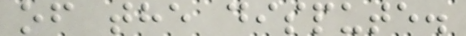of the dispute.
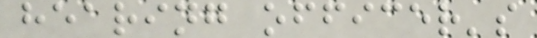hearing officer's
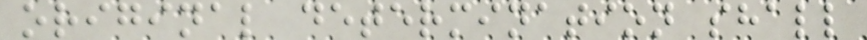original determination shall
